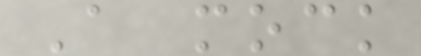A mock
